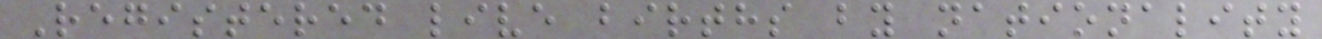Registered live births by nationality
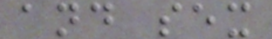and sex
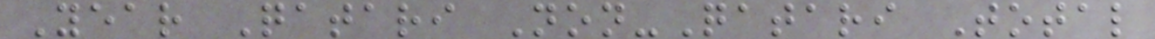Year Qatari Non-Qatari Total
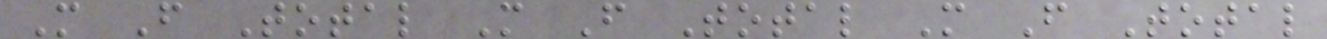M F Total M F Total M F Total
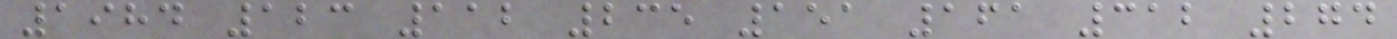1984 123 112 235 151 161 312 274
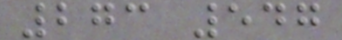273 547
